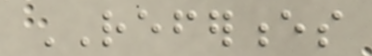REFERENCES
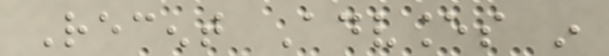Recent Advances in
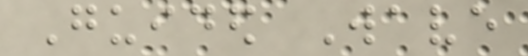Guided Wave
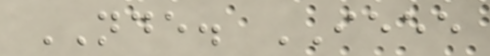NDE. IEEE
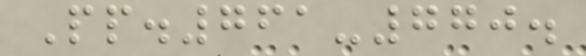Pp.761-770.
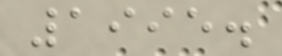1995.
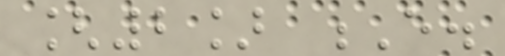[2] E.
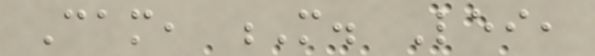Cam, M. Lei,
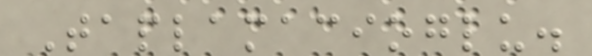Taplamacioglu.
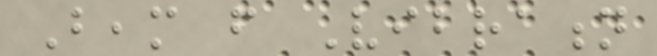Beam from Vibration
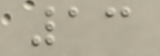13
